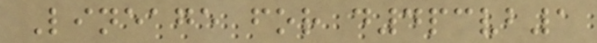Lineage for d4pcvb1
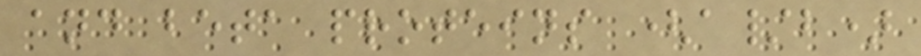and beta proteins (a/b)
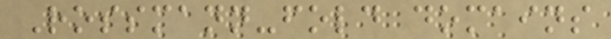Rossmann-fold domains
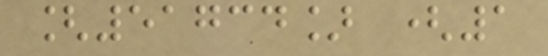[51734] (1
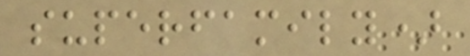superfamily)
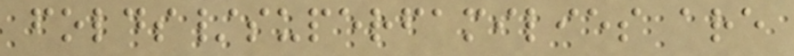folds/superfamilies are
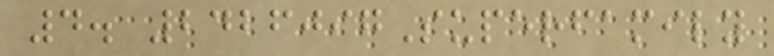4. 2426097Superfamily
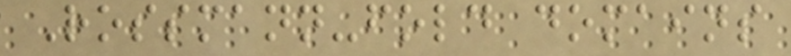Rossmann-fold domains
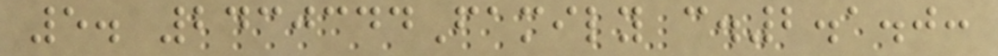5. 2430344Family c.2.1.0:
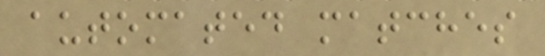automated matches
